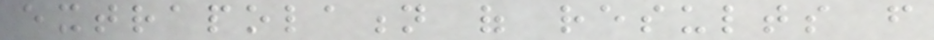extrapolation of results from
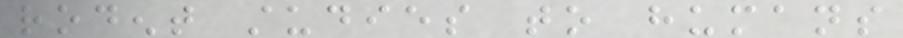rodent studies to humans
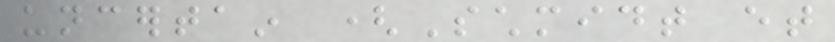uncertain (Schmidt et
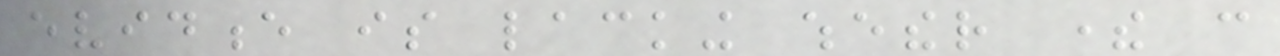evidence is lacking whether there can
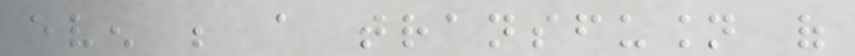even be a transfusion of
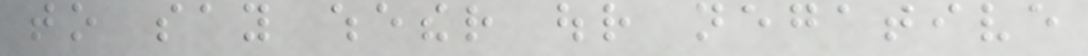to say whether our negative
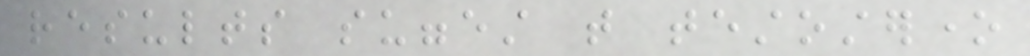results suggest that testosterone
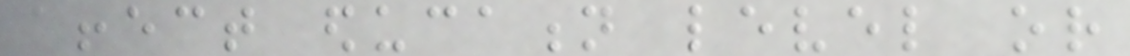affect education level or
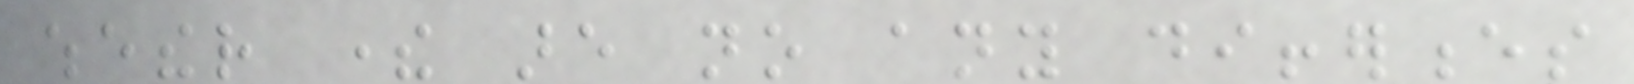whether there are no any differences
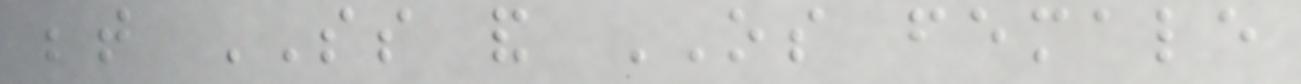between SS and OS female
